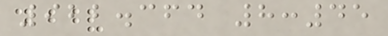922.364 8:45
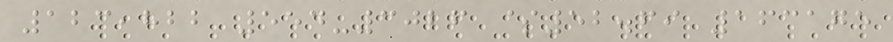123,822 554-3026 $52.69 163175
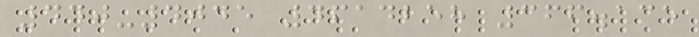440-4045 4614258 366.135
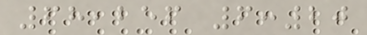68,256 6:20
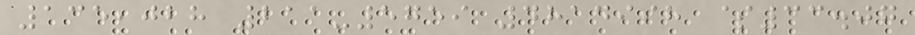135,028 211-5759 4814998 $33.07
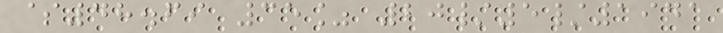$48.69 35% 20/5/1941
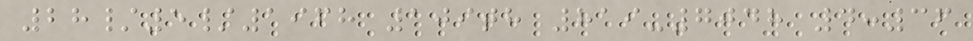28/5/1968 109th 819-7048 4:36
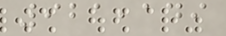921,149
